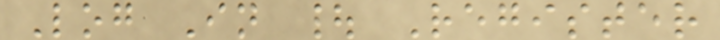Log In | Register
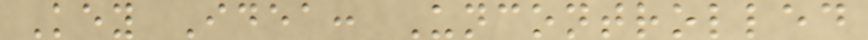Key Idea: Uncontrolled
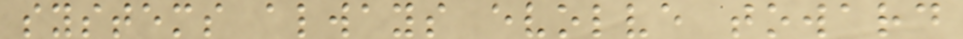systems always evolve toward
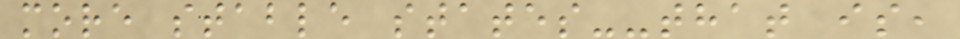more stable states--that is,
